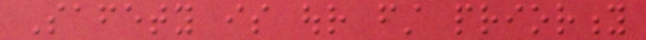Safety is our first priority
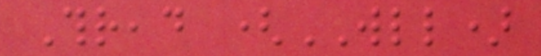Thread (WLL)
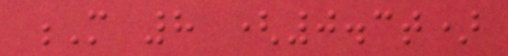M 8 (0.3t)
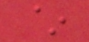~
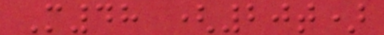M48 (20t)
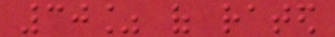30% of rated
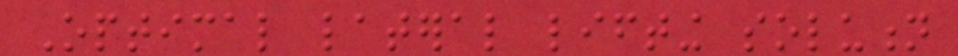Optimal lateral lifting solution
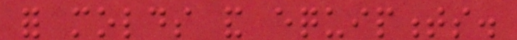for molds and equipments.
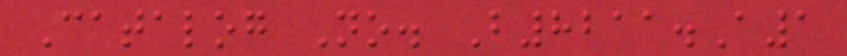Catalog No. B8211.A1
